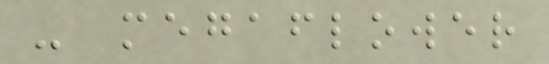- megaflower
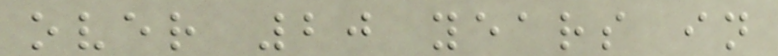over 20 years in
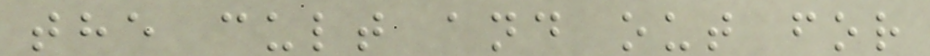the cult and out for
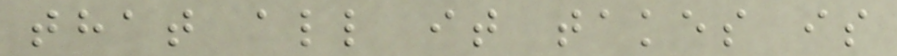that all it takes is
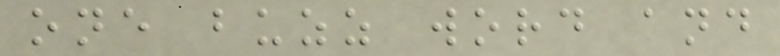one buzz word and
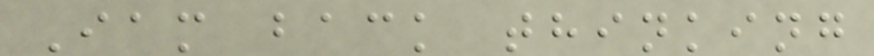Iam back thinking
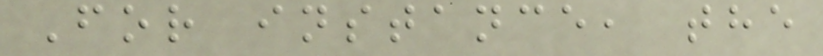For instance, the
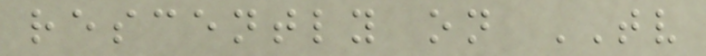rescently on TV
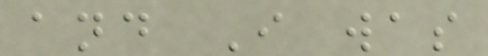and I was
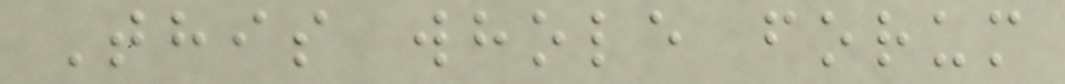This whole forum
